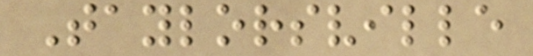Taylorsville
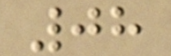08
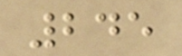245
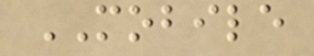MOBILE
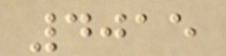4015
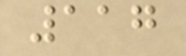117
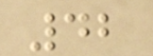42
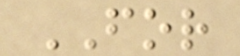FOR
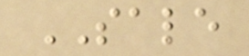SALE
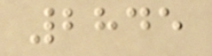2845
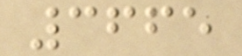3665
